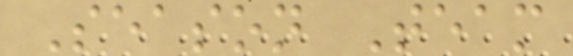Season Team
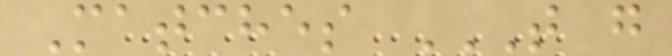Matches T G
